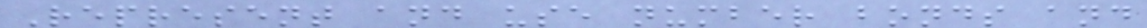Represent and use number bonds and
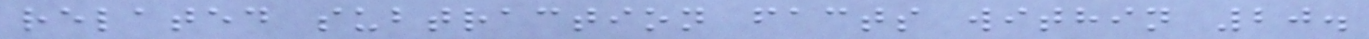related subtraction facts within 20.
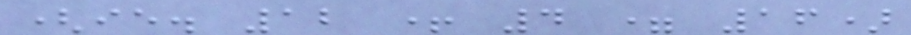(ie. 12 + 4 = 16)
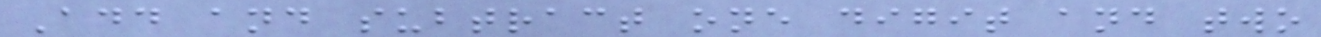Add and subtract one digit and two
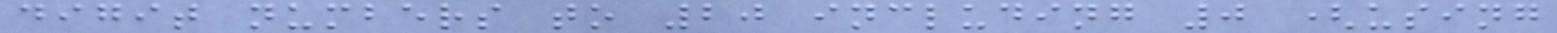digit numbers to 20 including 0 (using
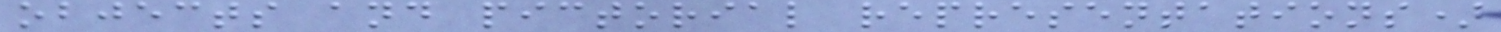objects and pictorial representations)
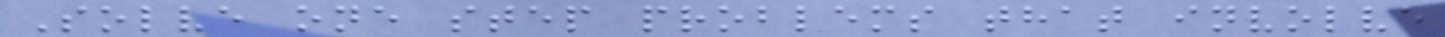Solve one step problems that involve
